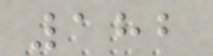182
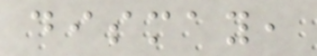dismay,
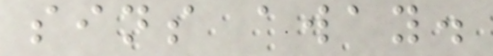sins away.
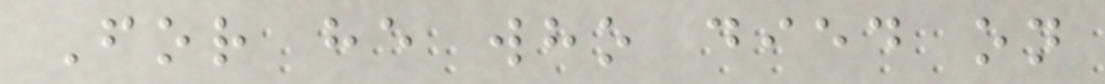For he who died on
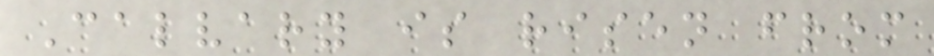Calvary is risen from
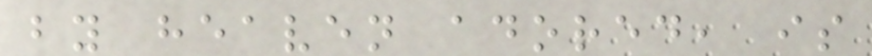by heaven adored, is
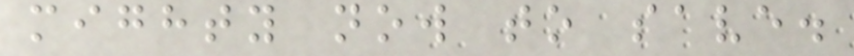mighty now to save.
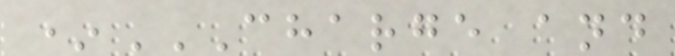*CHARGE AND
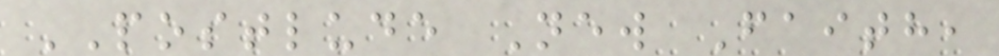POSTLUDE New Faith,
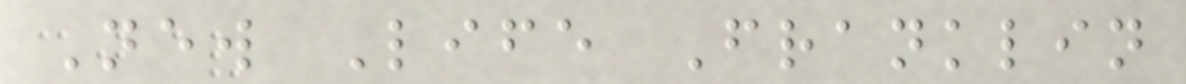New Life Franklin
